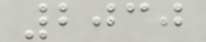2030
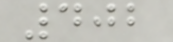402
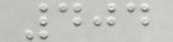404
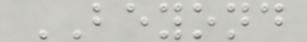BEYOND
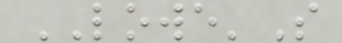LOWE'S
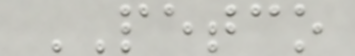PETCO
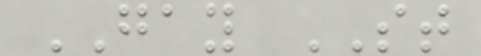GAY ST
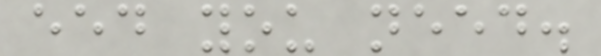eed you need.
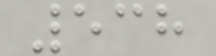538
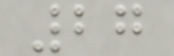27
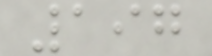197
